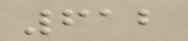612
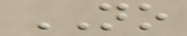NO
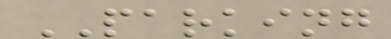PARKING
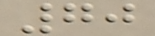70
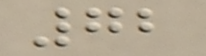72
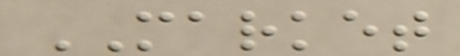MARKET
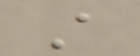A
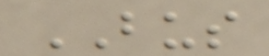BUS
